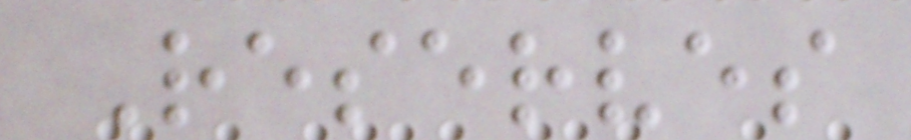Reserves
